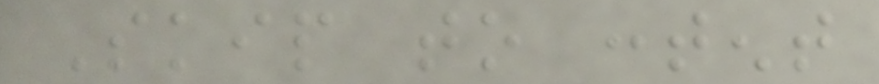Skip to content
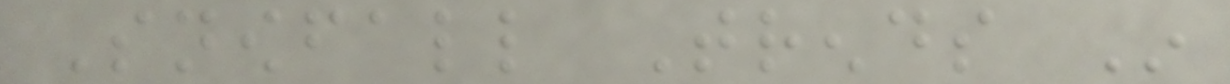Snowfall Trends In
